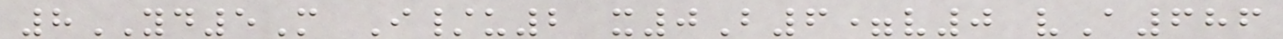8YD5M I/u2 x0B6=v0 vA686
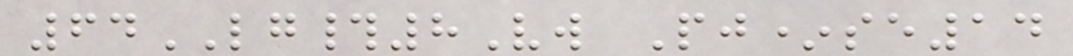64LG#8Vw Pj*se14
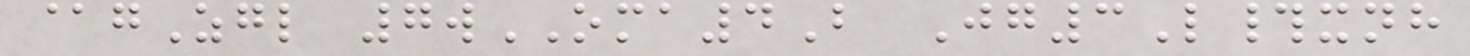@gZgl 7wOMA4B Jg3L#xnh
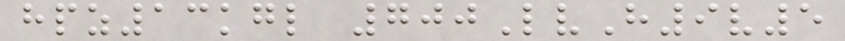hpz13kgl 700LvH9v5
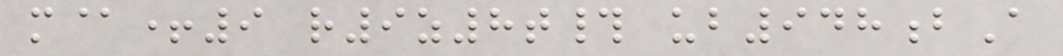m@+9 r9z8t# ub948bA
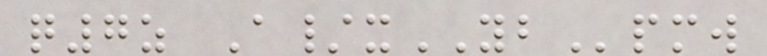q7z A/xYBpmw
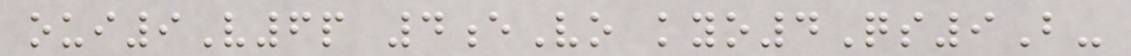oui9V6p 4eVo kyo4Qs9B-
